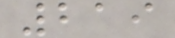219
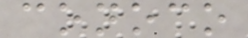conoco
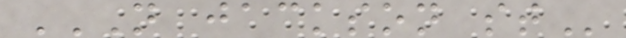N JACKSON ST
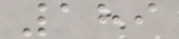189
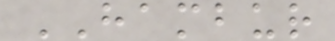HAMBUR
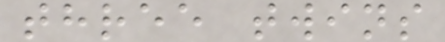three twins
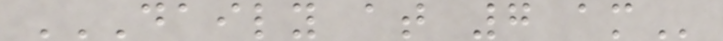DAILY AT 7 AM
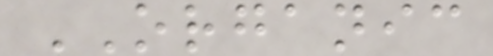ORGANIC
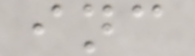inc
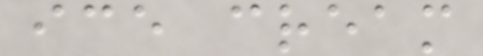ice cream
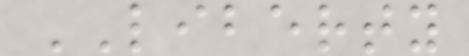LIBERTY
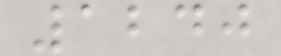1240
